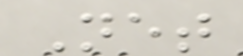Net
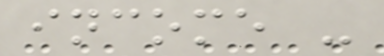income -
